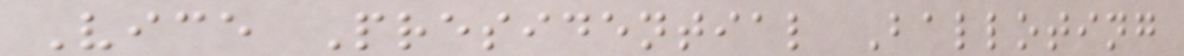Vice Presidential Balloting
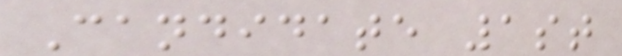Candidate 1st
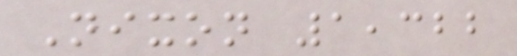Nixon 1,322
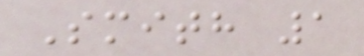Smith 1
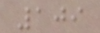109
